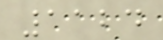1124
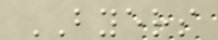BYERS
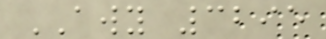AWY 3295
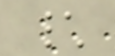\
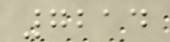7214
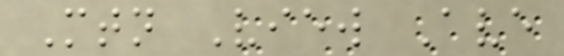Mtn View Ave
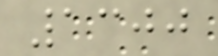1300
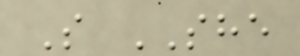S SHE
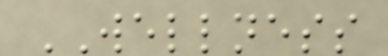WELLNESS
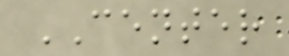CENTER
